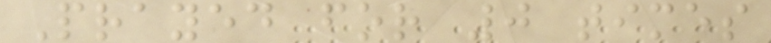Prayed for 0 times
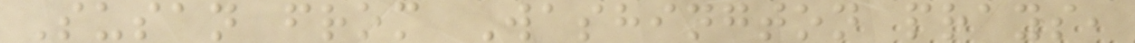Susan from Washington prays,
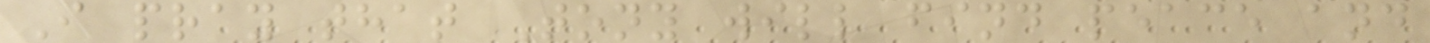I pray that Tony will find peace and
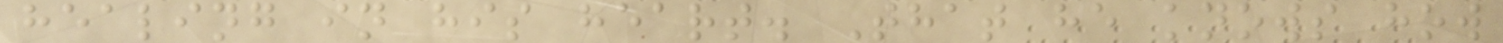healing in his heart. That he knows how
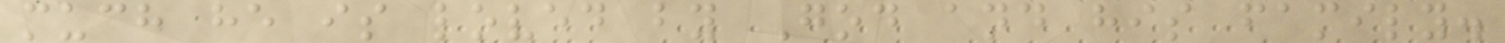much he is loved by God and his family.
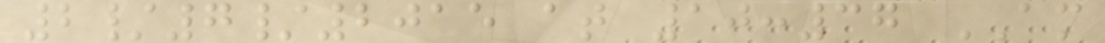2/7/2015 at 10:37 AM
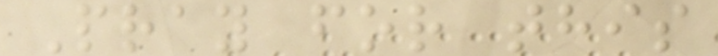Pray for this
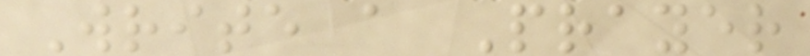Write a Prayer
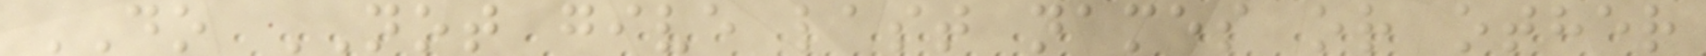DO NOT give last names or other
